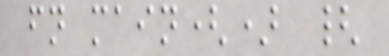fn main() {
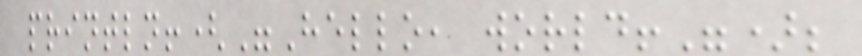println!("Hello, world!");
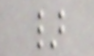}
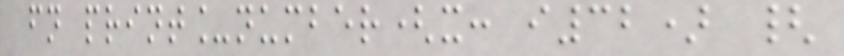fn print_number(x: i32) {
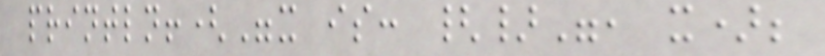println!("x is: {}", x);
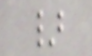}
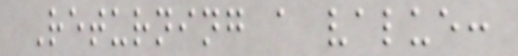Returning a value:
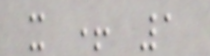x + 1
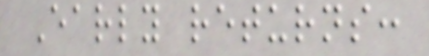Early returns:
